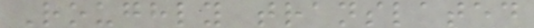Roughly translated
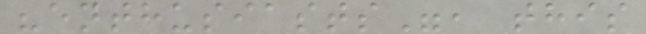"enthusiasts", this
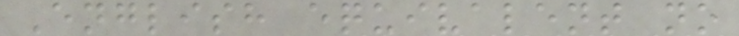English equivalent no
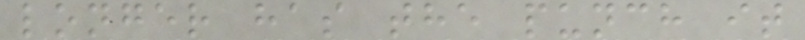longer has the punch it
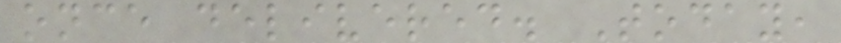once delivered. Today,
